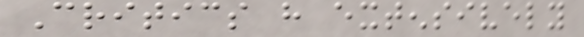Critics have extensively
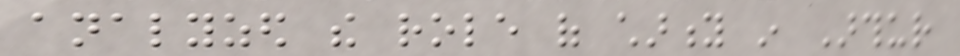analyzed the role of charity in Arthur
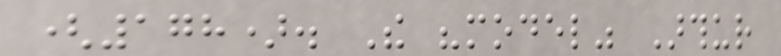(178). The "model" Arthur
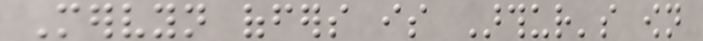Mervyn offers is Arthur's own
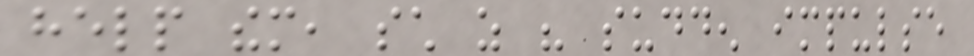help them, such as his sudden impulse
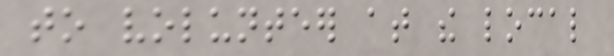to volunteer at the local
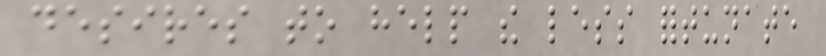desires to help the less fortunate
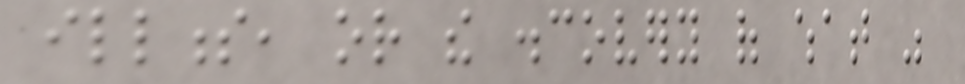illness, or the discovery of what was
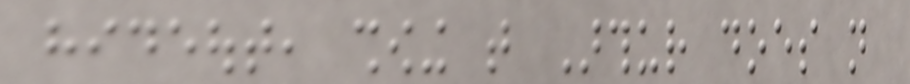hideout, showing that Arthur does not
